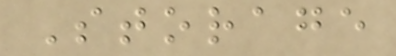Storage
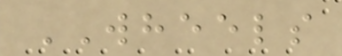WHEELS
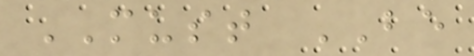MUST BE
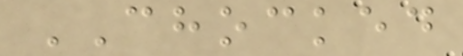CHOCKED
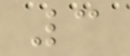3
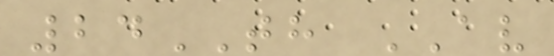24TH AV
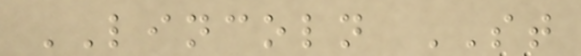LINCOLN ST
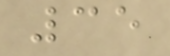35
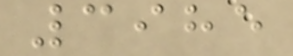3985
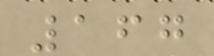167
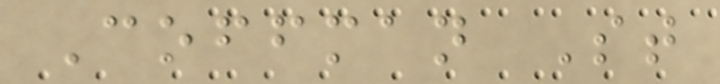Coffman St
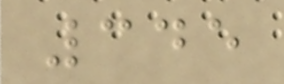345
